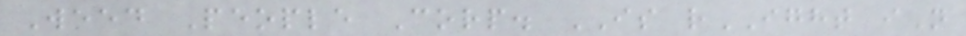Weed People Corp. IS rIGHT iN
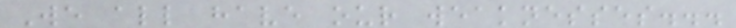We all have our weaknesses...
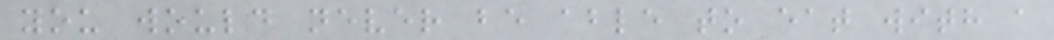you would never be able to eat with a
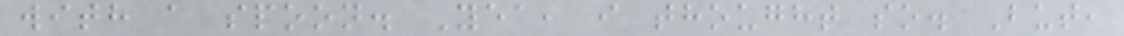with a spoon. Yea, i thought so. But,
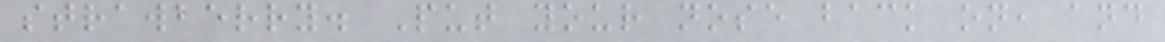strawberry. Put your nose back on, and
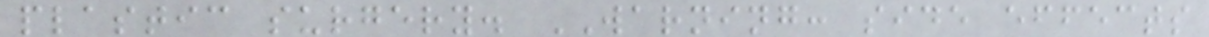plastic surgery. WARNING: side effects
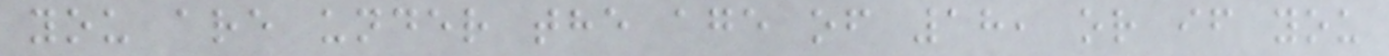you are under the age of 18, or if you
